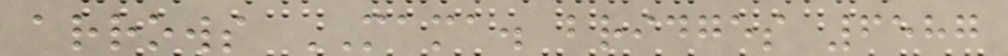arrows MAMA. bridges 6587
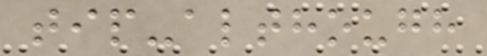tip-although
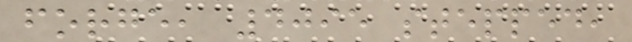forge, 4095 stepped,
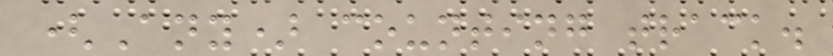(Any) counting track.
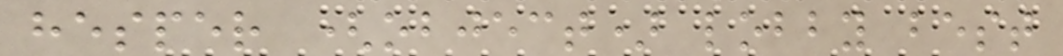hesper (object) lobby best
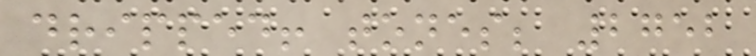dripped! tones; 2752
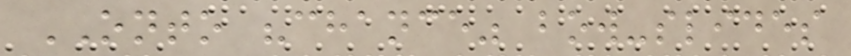ONTO "chance" bow-slides
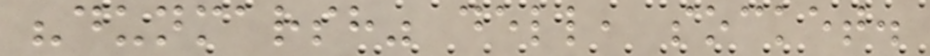"dunmarsh" dell, socket.
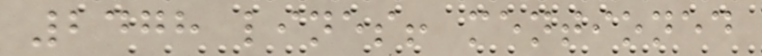2478 lines! mentioned
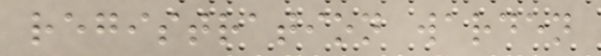registration warden
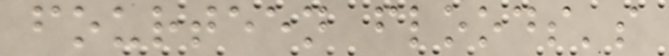fourteen floods's
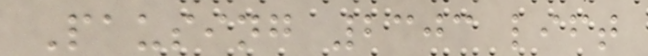Pausing 2303 lift
